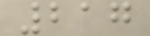217
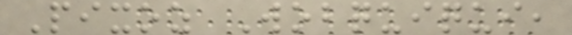Pixoz Wobquiqui,
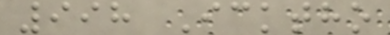998 Icktho
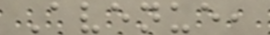Avenue,
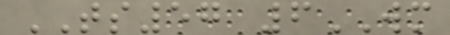TS57 6WM
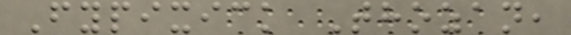Fypixick Thozan,
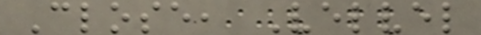Close, Velvel
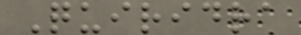Quiridra
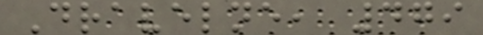Dravelne, 479
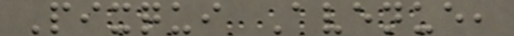Pixqui Avenue,
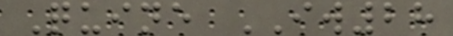Quine IW28
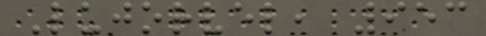Lujorvel, 953
